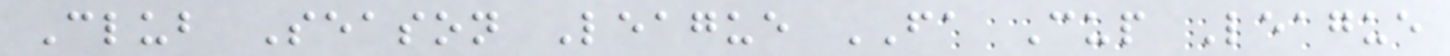Club Season League FA Cup League
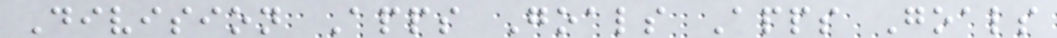Division Apps Goals Apps Goals
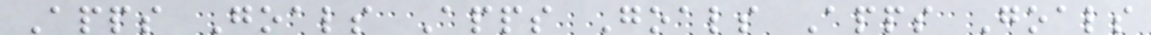Apps Goals Apps Goals Apps Goals
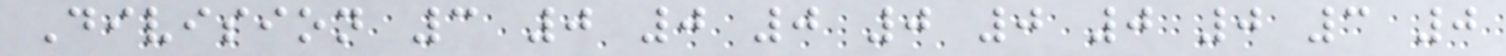Division 3 0 0 0 0 0 0 0 3 0
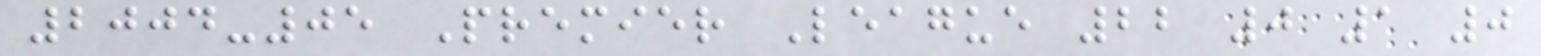2004-05 Premier League 22 0 1 0
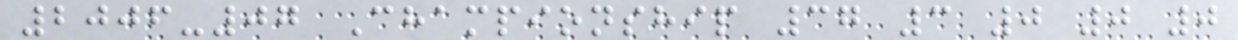2006-07 Championship 37 3 0 0 0
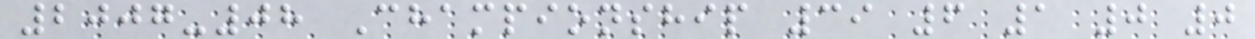2007-08 Championship 39 6 1 0 0
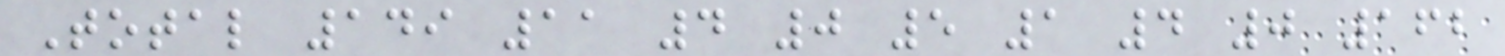Total 149 11 4 0 5 1 4 0 162
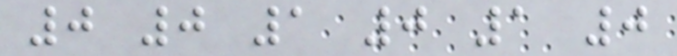0 0 1 0 1 0
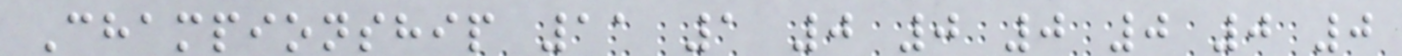Championship 11 1 0 0 0 0 0 0
